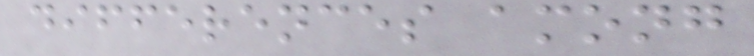differences among
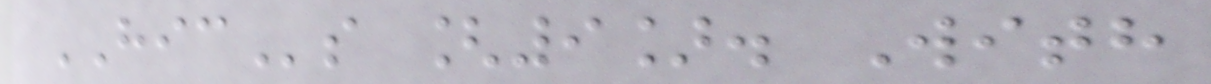HICs [9]. With
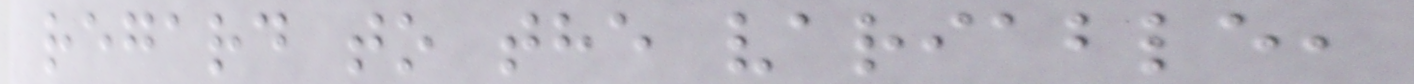regard to the variable,
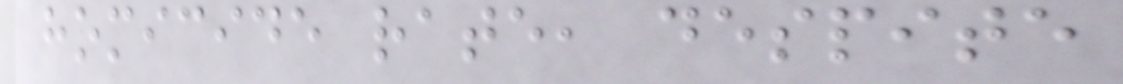homicide rate, despite
